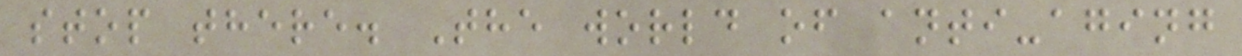stop there. The world of anti-aging
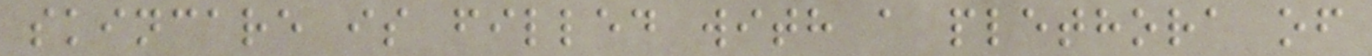skincare is filled with a plethora of
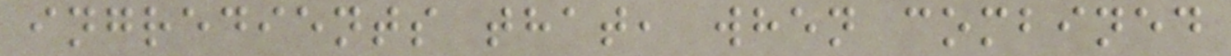ingredients that, when combined
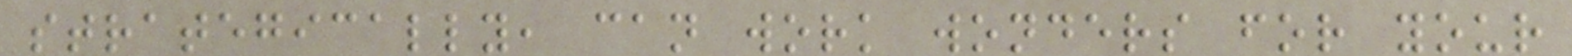strategically, can work wonders for your
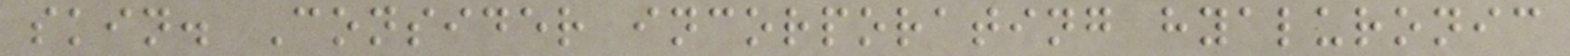skin. Consider incorporating hyaluronic
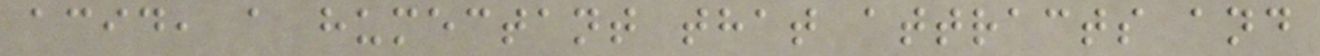acid, a humectant that attracts and
